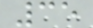35
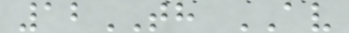12TH AV
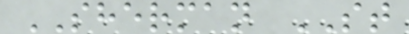SHERMAN ST
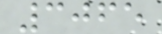3065
